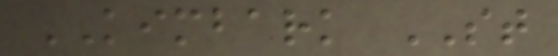KIMBARK ST
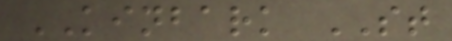KINBARK ST
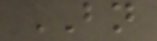BN
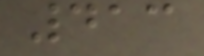413
